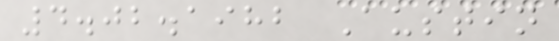4.02.1982 Austin
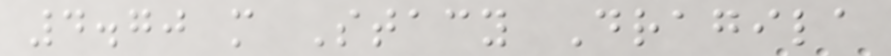4.70 m Stacy Dragila
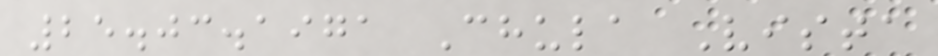25.03.1971 Chula Vista
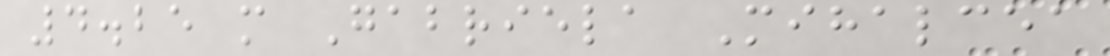4.25 m Gabriela Mihalcea
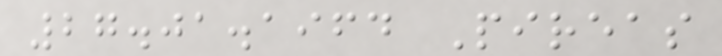27.01.1964 Pireas
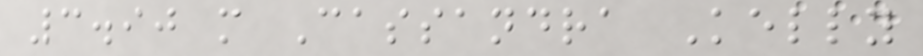3.90 m Cassandra Kelly
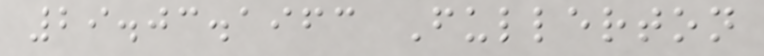29.03.1963 Fullerton
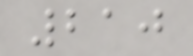210
